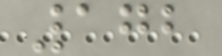172
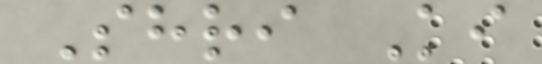Shri Ki
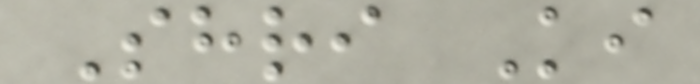Shri Ki
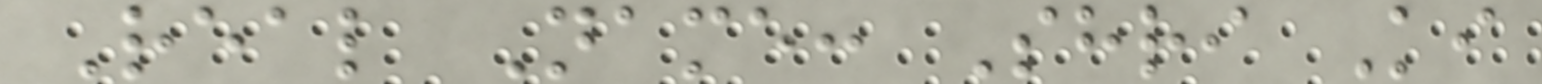Real Name: Shri Ki
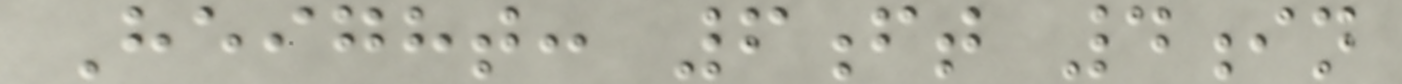Height: 6ft 4in
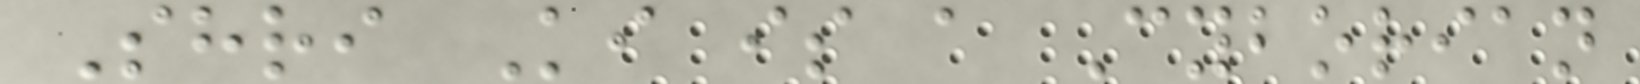Shri Ki is a Cyborian
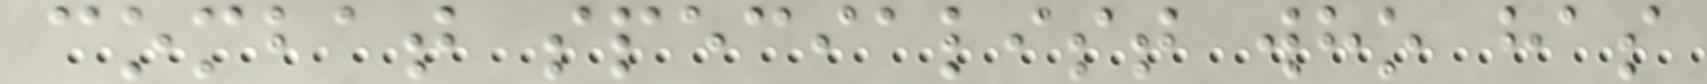combat specialist who has
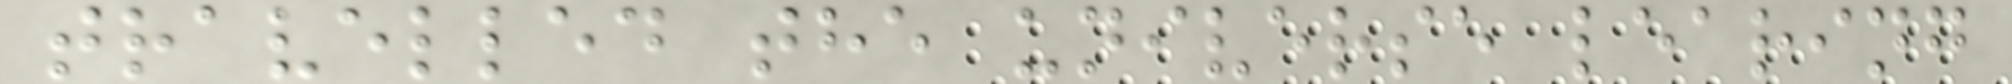travelled the universe learing
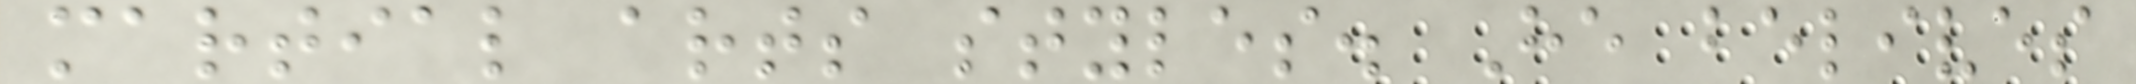martial arts styles. He belives
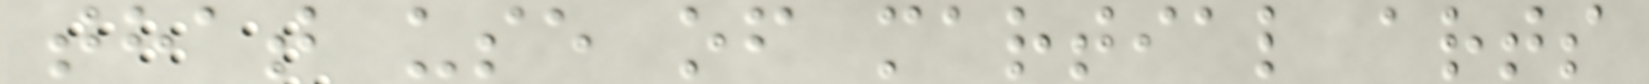that use of martial arts
